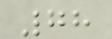78
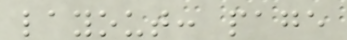layout: page
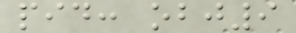pid: obj9
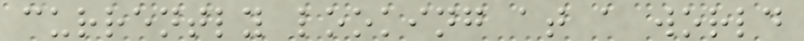currently looking at a world
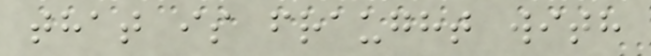that is fraught with
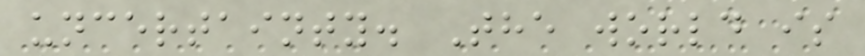uncertainty. The world is
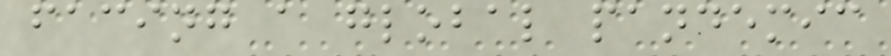facing a global pandemic
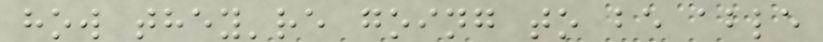how they're going to be able
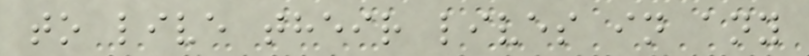to live their lives in any
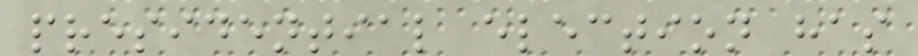presidential election has
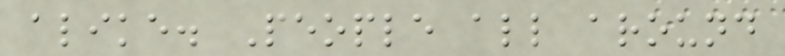alike. People all around
